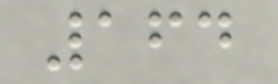164
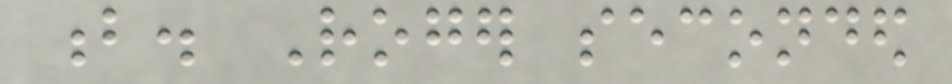b. Roger seconded
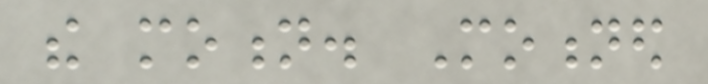the motion. Motioned
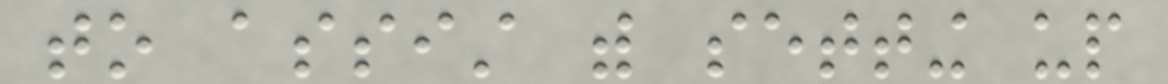to assist with setting up
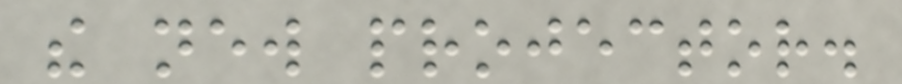the new projector.
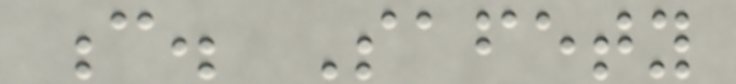c. Safety
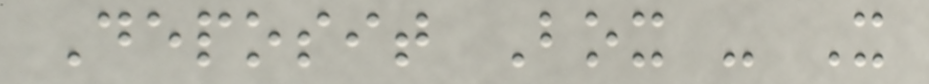Deposit Box - It
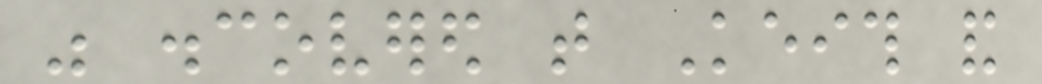was discovered that Keith and
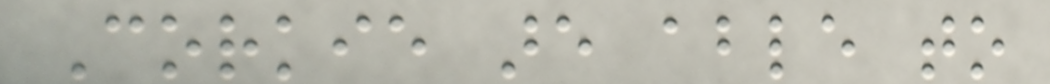Corkie are able to
